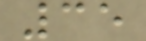35
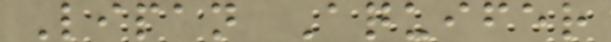Lipan Aquifer
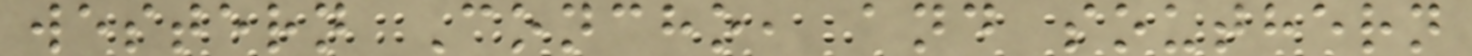western Concho, and southern
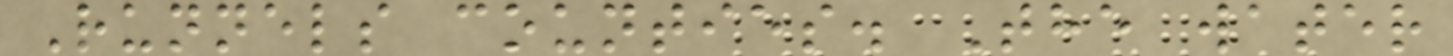Runnels counties. The water
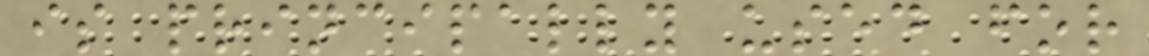is principally used for
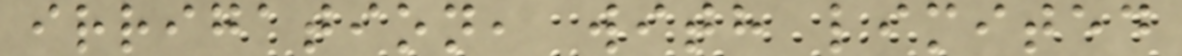irrigation, with limited
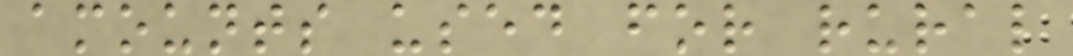amounts used for rural
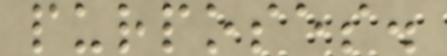purposes.
